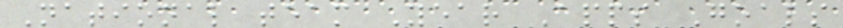National team Year Apps Goals
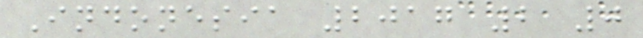Indonesia 2017 2 0
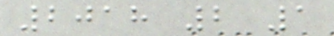2018 2 1
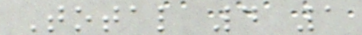Total 4 1
